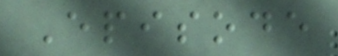Episode
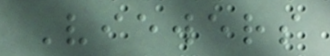Viewers
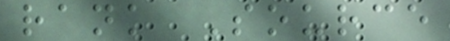rank Source
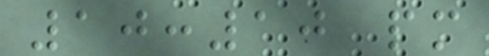10:10 pm
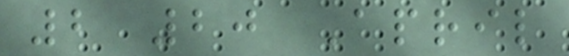2 20 April
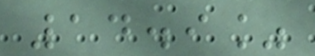14.9%
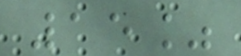15%
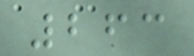263
